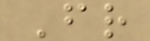Fr
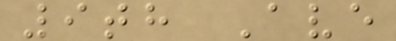9th Ave
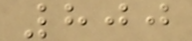800
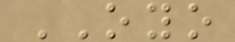OYO
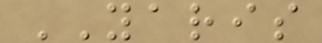YARIS
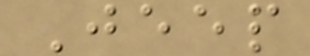Jeep
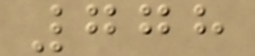778
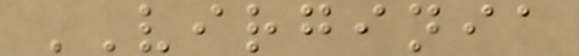VIRGINIA
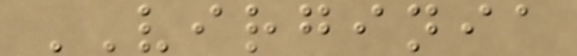VIRGINIA
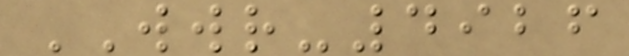WWR-4926
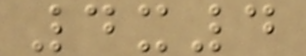4x4
